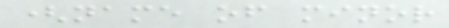(name of minor
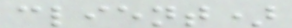client)
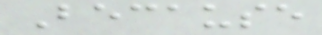Because
